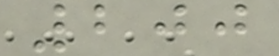200
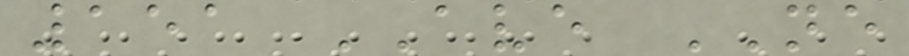151 AVE NE
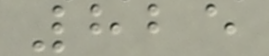825
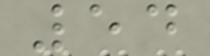54
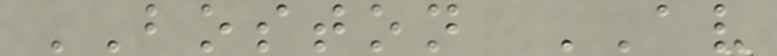BOSTON AV
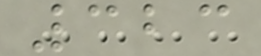323
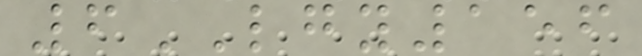6LGY156
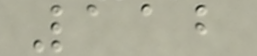112
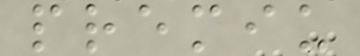premiu
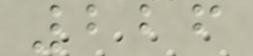226
